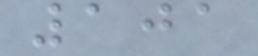101
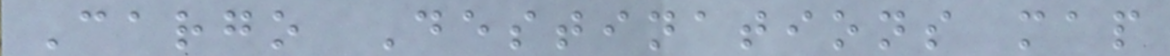Cargo Destinations map
